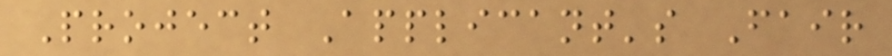Project Applicant's Fair
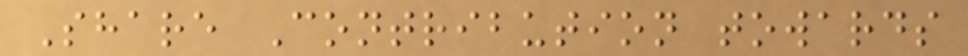Share Contribution towards
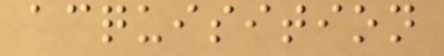acquisition
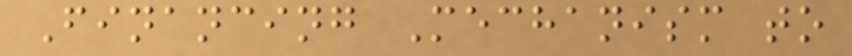Financing Mechanism to
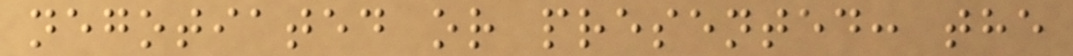negotiated or presented: the
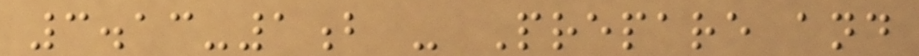3.13-1b - Prepare and
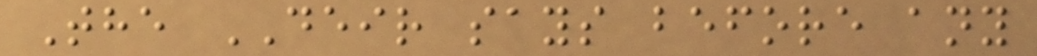The DEIR says before any
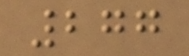277
